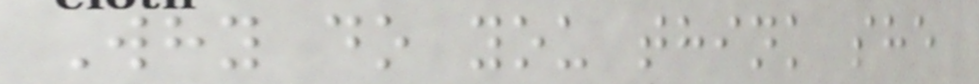Why do you think she
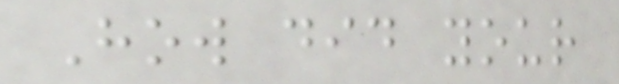How did your
